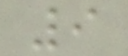9
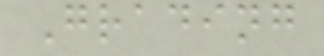Grading
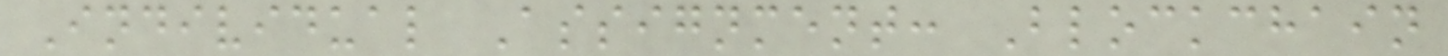Individual Assignment: Blockchain
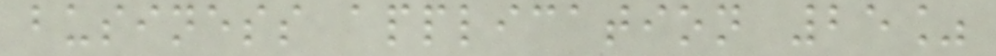business application 25%
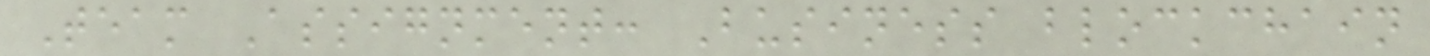Team Assignment: Business blockchain
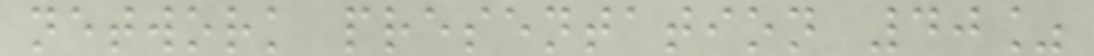network presentation 40%
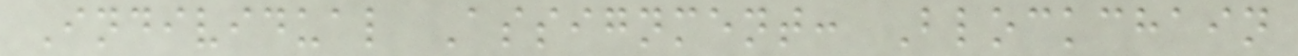Individual Assignment: Blockchain
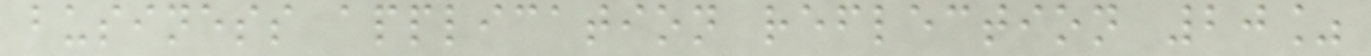business application reflection 20%
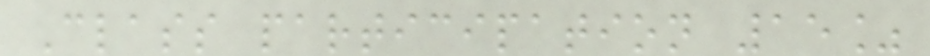Class participation 15%
